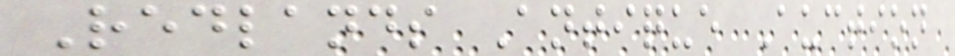Redlands Antique Auction
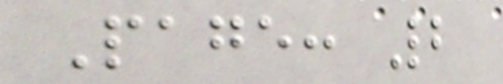Page: 2
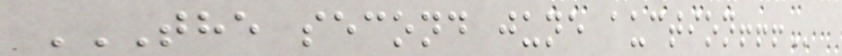THE SECOND JUNE AUCTION!!!
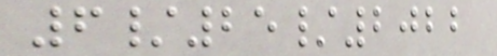6/25/2022
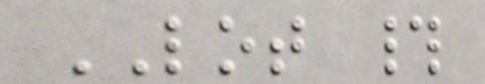LOT #
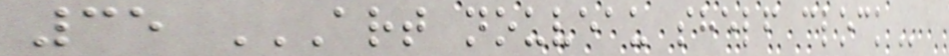35 ART NOUVEAU SHELF CLOCK
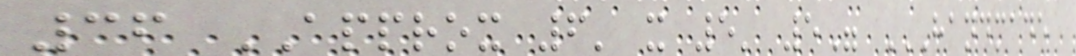36 APPROX 6' x 5' 5" HANDMADE
